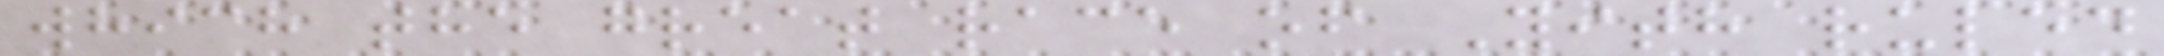which the great race of Yith ruled
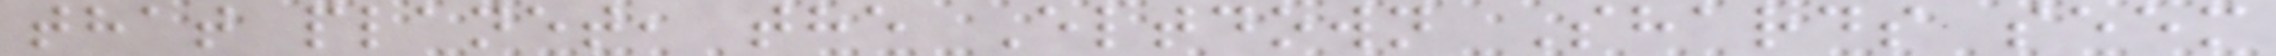that planet, the Eltdown Shards seem
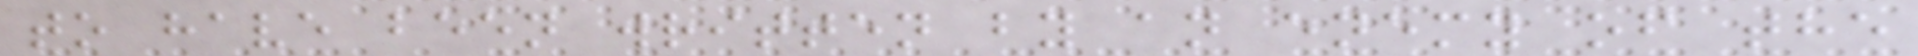to have been written by an enemy of the
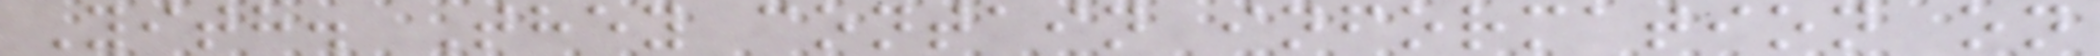Yith. They contain information on
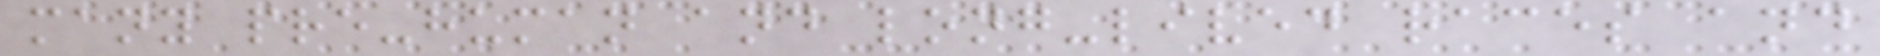many pre-human and long-lived races and
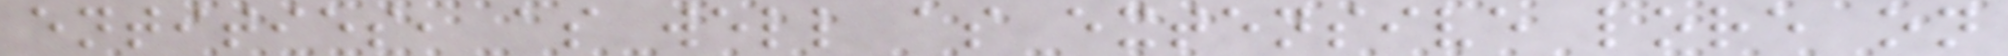entities, as well as extensive lore on
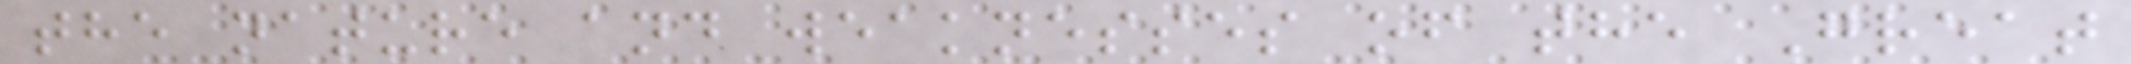the nature and weaknesses of the Great
